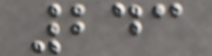243
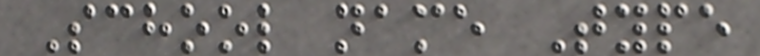School name Type
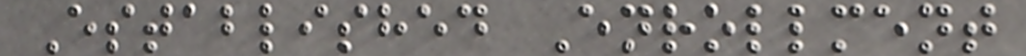Established Enrollment
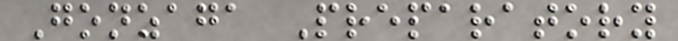Gonzaga Preparatory
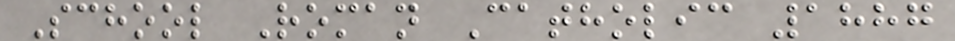School Roman Catholic 1887
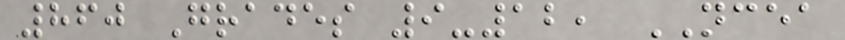860 Grades 9-12, NCEA
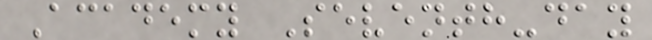Academy Seventh-day
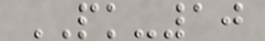PK-10
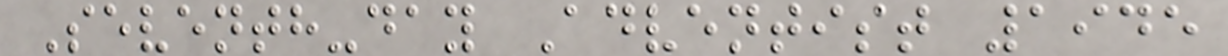Seventh-day Adventist 1945
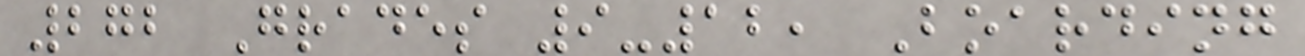272 Grades 9-12, Boarding
